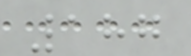187
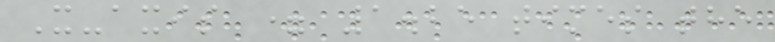X-axis = 1.25 times the
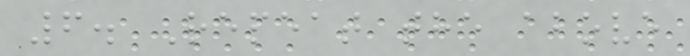6. Repeat the above
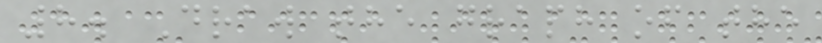8. Draw the graph of the
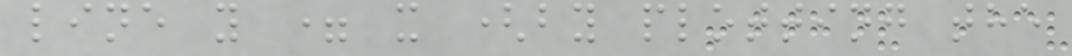line y = x (by plotting the
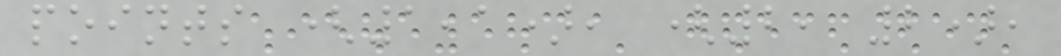points (1,1), (2, 2),
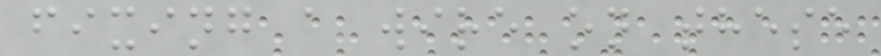fixing a wire on these
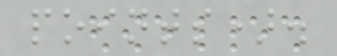points).
